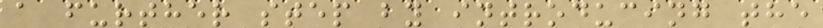a further step by introducing the
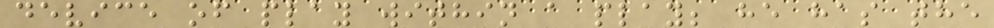device of play within a play; he has the
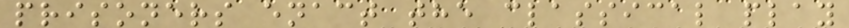prisoners enact the classical play
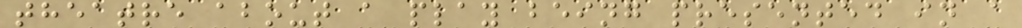theatre about a play being presented in a
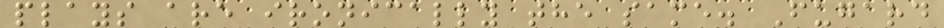plays are ironically the same. Fugard
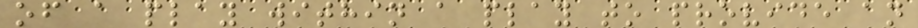of a play within a play to provide an
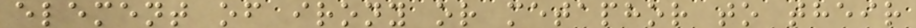element of irony or metaphor to their
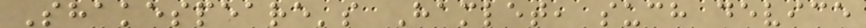Shakespeare's Hamlet, such device
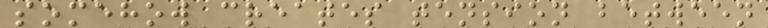somehow creates tension between
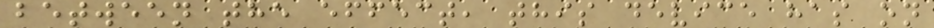between the effect, this device has on
